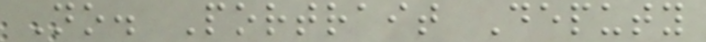No. Portrait Deputy
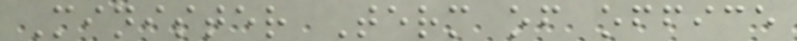Minister Term of office
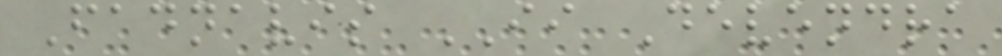Fadnavis II Devendra
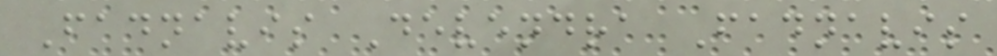Fadnavis Devendra Fadnavis
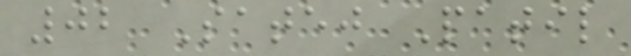02 Satej Patil
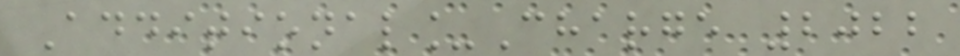Additional_Charge 2022
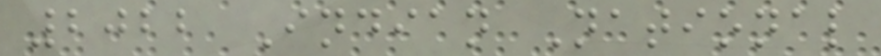2022 Indian National
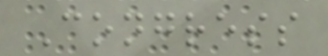Congress
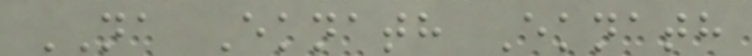NA Eknath Eknath
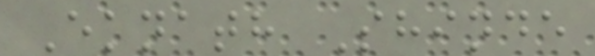Eknath Shinde
